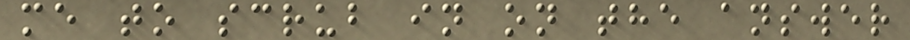me to scrub in on the answer
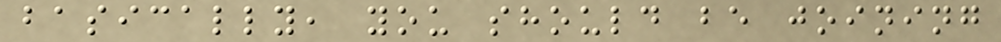basically, you should be joining
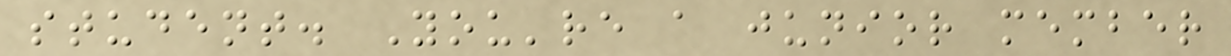student. You're a junior member
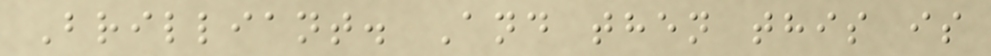Brilliant. And then this is
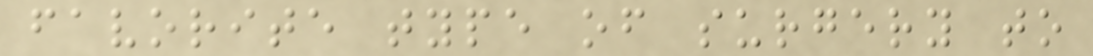favorite type of surgery to
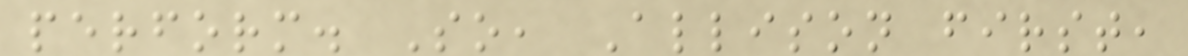perform. So, Allison first,
